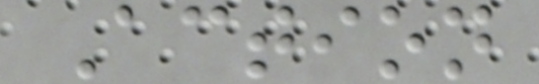Action
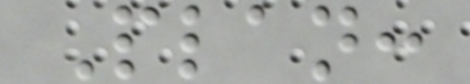Plan:
